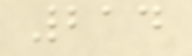214
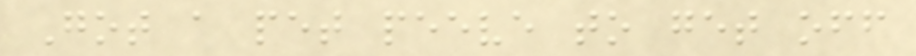Got a pet peeve to get off
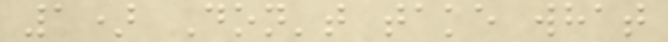1) Don't take what
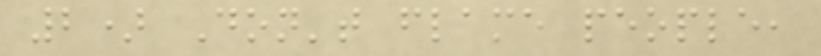2) Don't flame people,
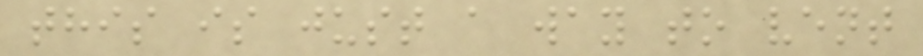this is just a way to vent
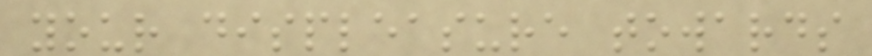your displeasure towards
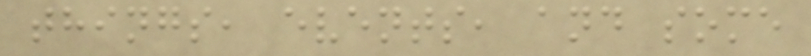things, events, and some
